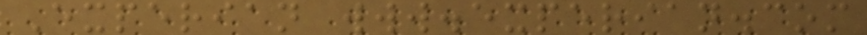Experian www.experian.com
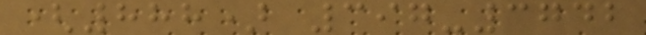(888) 397-3742
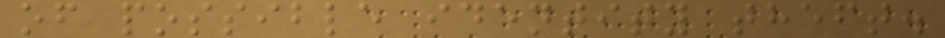of possible identity theft.
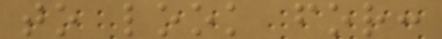to look for:
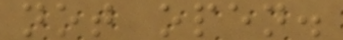not open.
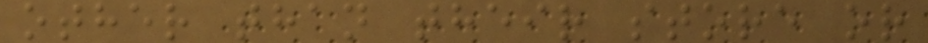other than their store or
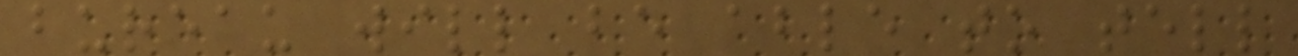bureau will be able to tell
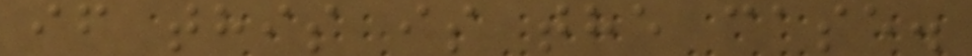if this is the case.
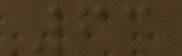63
